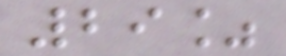29%
